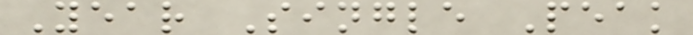Year Single Peak
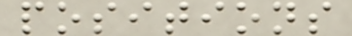positions
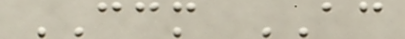CCM AC
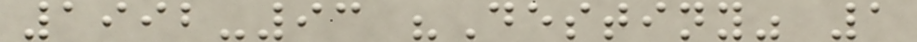1992-93 "Destiny" 1
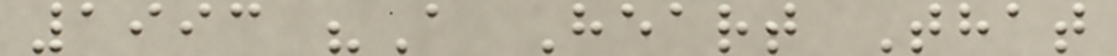1993 "A Heart That
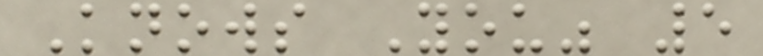Knows You" 5
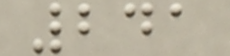241
